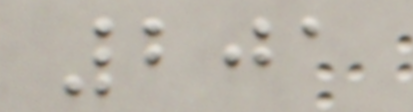201
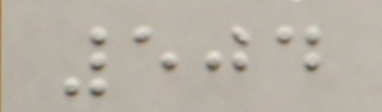504
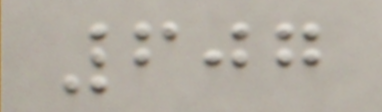607
